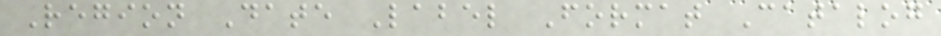Region Date Label Format Catalog
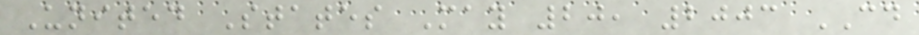United States May 20, 2003 CD
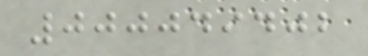000049402
